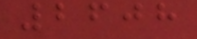2608
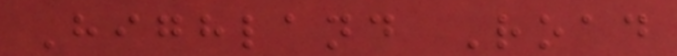Highland Road
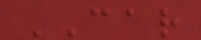CAR
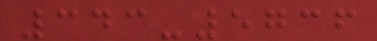343-5736
